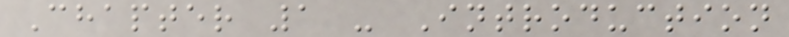Chapter 1 - Introduction
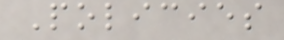Policies
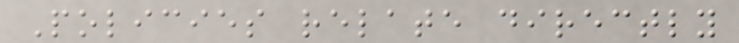Policies relate directly
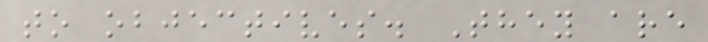to objectives. They are
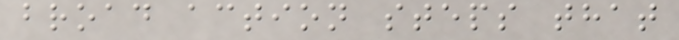broad action steps that
